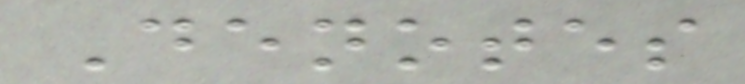Denotes
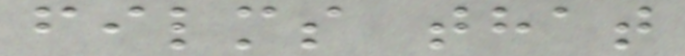films that
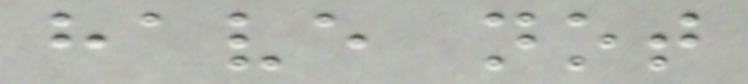have not
